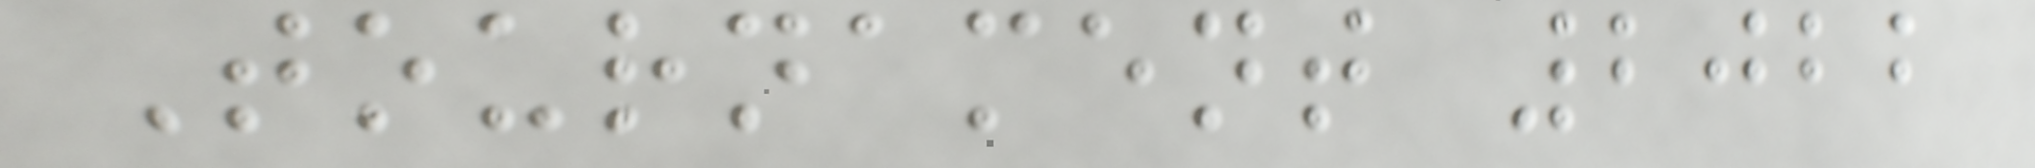Tournament 2022
